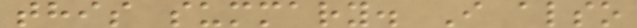this summary. I also
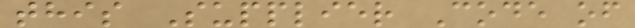this Supplier Code of
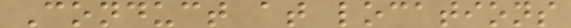Conduct at locations
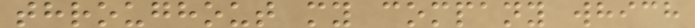throughout my company which
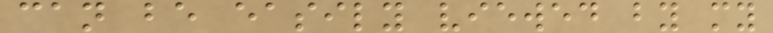can be easily viewed by my
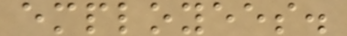employees.
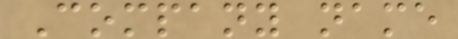Company name
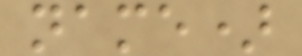name)
